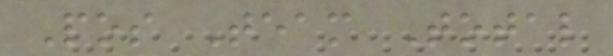Pos Team Total
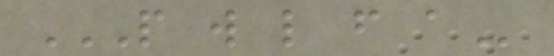P W L F A
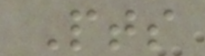Pts
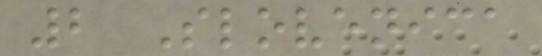2 Slovenica
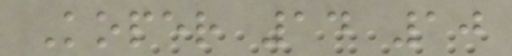Koper 14 10
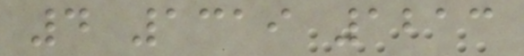4 1319 1213
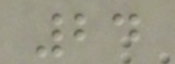24
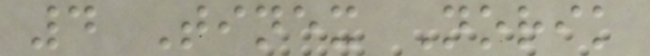4 Tinex Norik
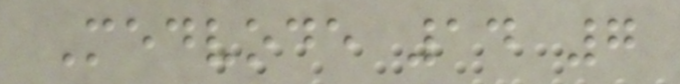Medvode 14 7
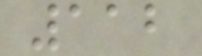112
